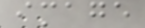image
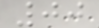00
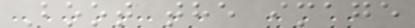Boot the image
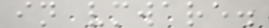in vmware.
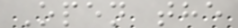Open the
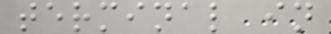terminal in
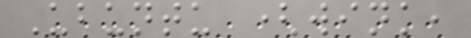Ubuntu (wink,
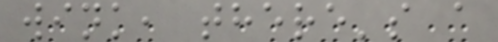wink, there's a
